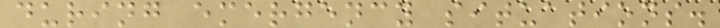during emergency situations.
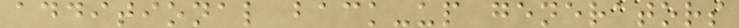additional back-up generators
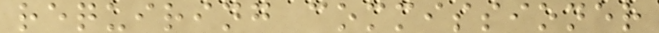requiring commissioner
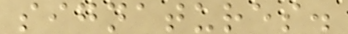signatures.
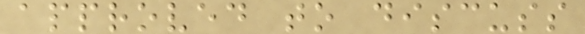approved to discuss
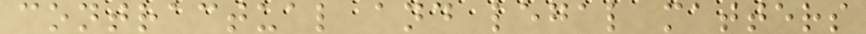contractual and legal matters
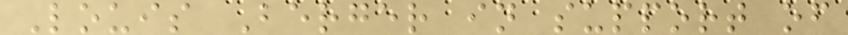Louis Berger in support of
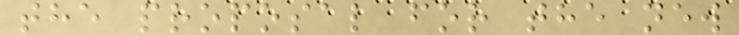the proposal for the new
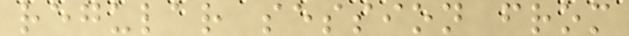regular session from
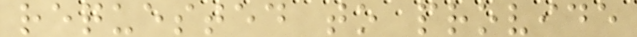requested to provide
